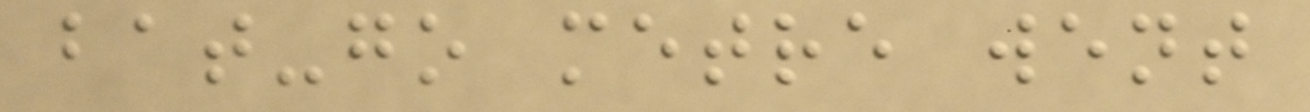bat-go metre went
